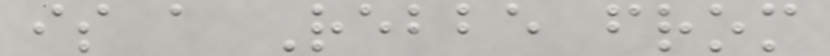is a Rebbe from
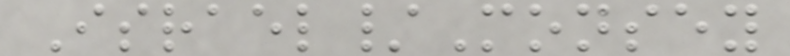Israel/Monsey
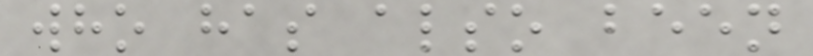who has also been
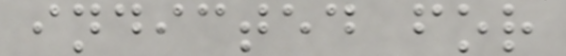indicted for
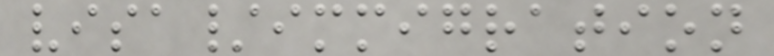visa/immigration
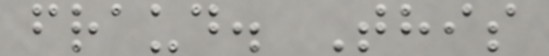fraud. This
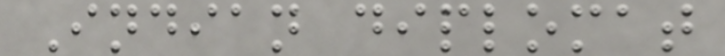Indian diplomat
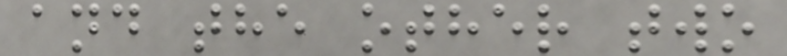and the other two
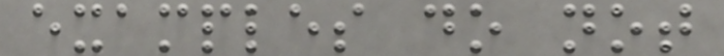examples do not
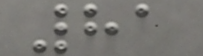81
